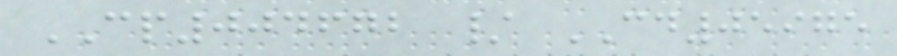CP004672 / CD05975
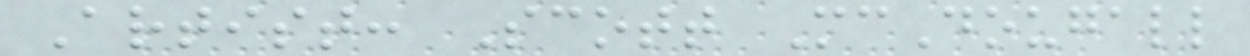Artist: Scott McDougall
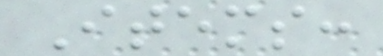Items:
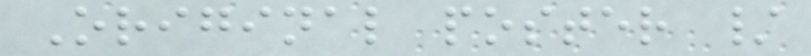Original poster /
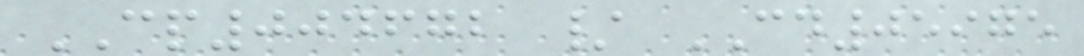CP004672 / CD05975
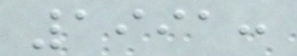1991:
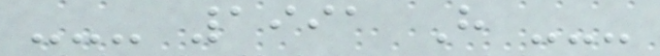--- 1991 H ---
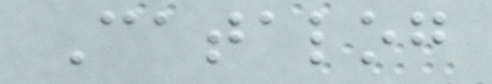Catalog
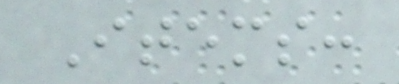Items:
